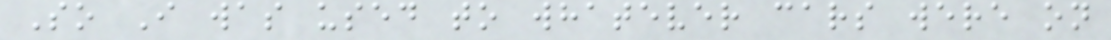So I was used to whatever cars were on
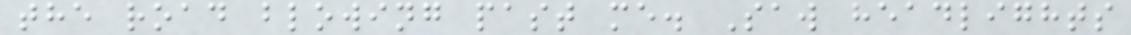the road blowing past me. Saw headlights
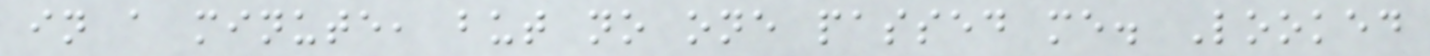in a minute, but no one passed me. Looked
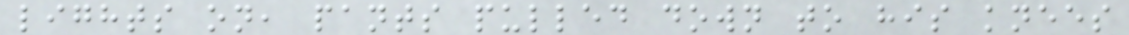lights on, pants pulled down to his knees
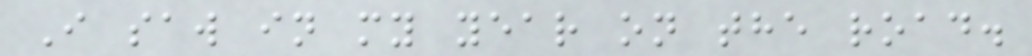I saw in my year on the road.
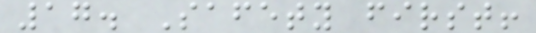17. Safety first!
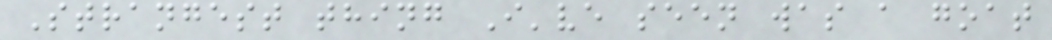Strangest thing I've seen was a goat
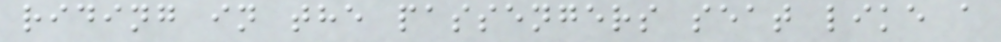riding in the passengers seat like a
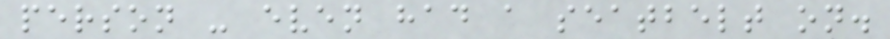person - even had a seatbelt on.
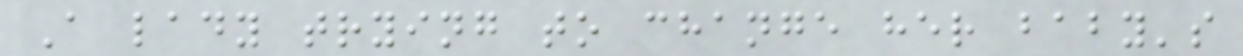A lady trying to change her baby's
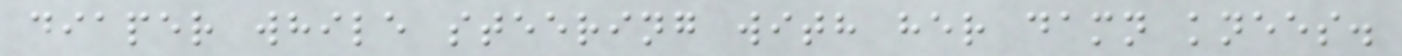diaper while steering with her damn knees.
